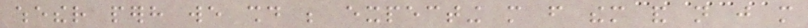whether perhaps we should be expecting more from them and not just more
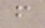from
